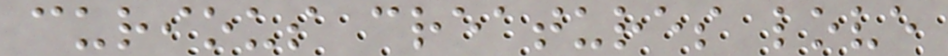curious creatures love
